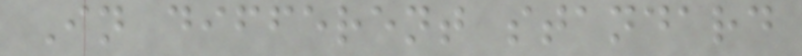In different standard
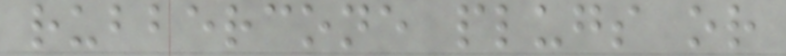rubbercone plugs or
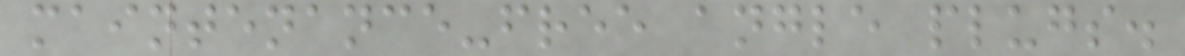maintenance-free angle plugs.
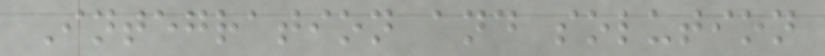Integration and solution
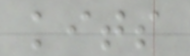kits
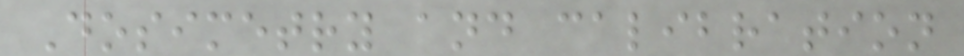Dosimetry and calibration
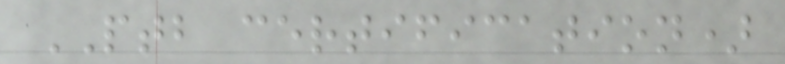PTB certification)
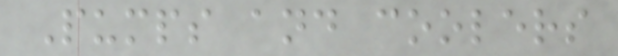Pumps and coolers
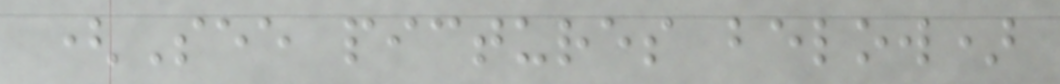(See pictures below)
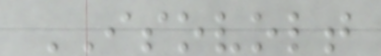ISOVOLT
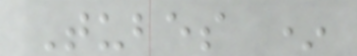Tubes *
